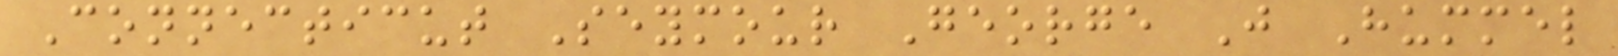Connecticut Seymour George J Hummel
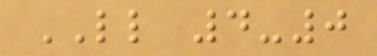LL 4-0
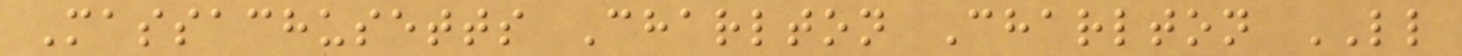Massachusetts Charlton Charlton LL
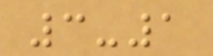3-1
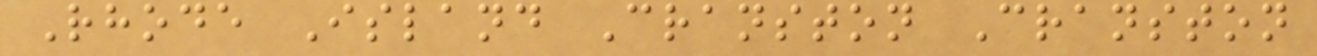Rhode Island Cranston Cranston
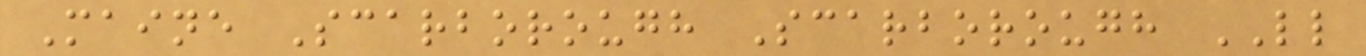Maine Scarborough Scarborough LL
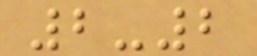2-2
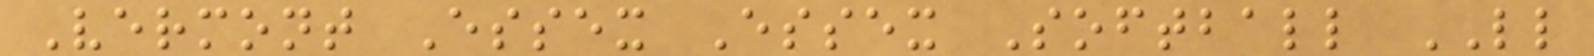Vermont Essex Essex Softball LL
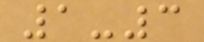1-3
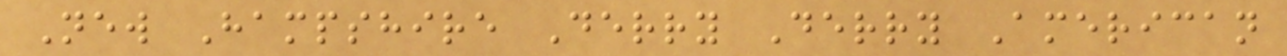New Hampshire Derry Derry American
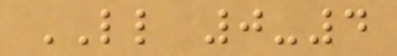LL 0-4
